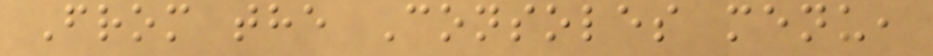From the Consoles menu,
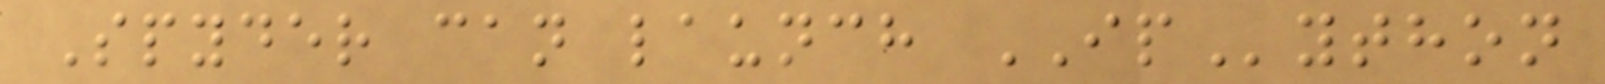Spyder can launch IPython
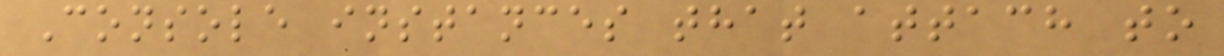Console instances that attach to
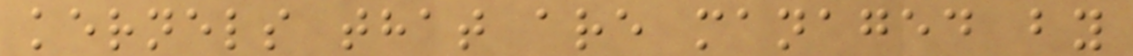kernels that are managed by
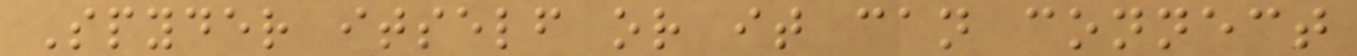Spyder itself or it can connect
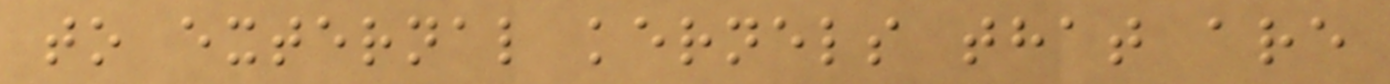to external kernels that are
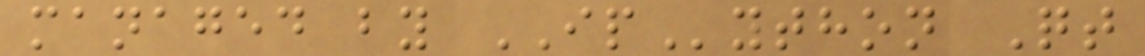managed by IPython Qt
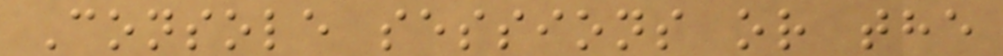Console sessions or the
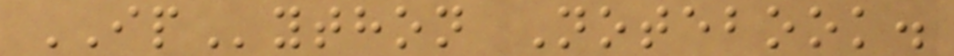IPython Notebook.
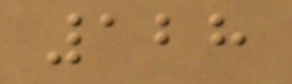128
